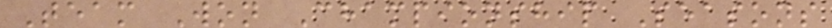Team Won Championship Seasons
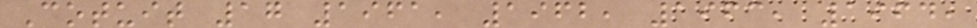Cotuit 17 1961, 1962, 1963, 1964,
